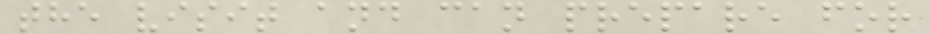the visit and can prepare for
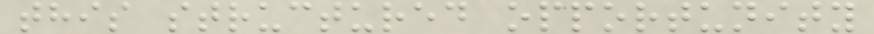this structured opportunity
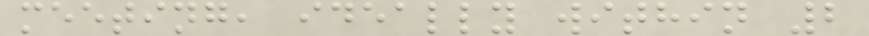meeting, ideally within 2
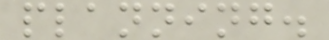planning.
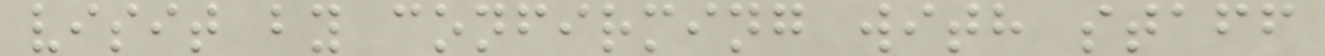visit by confirming with staff
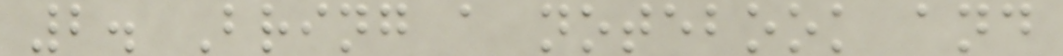2. Bring a notebook and
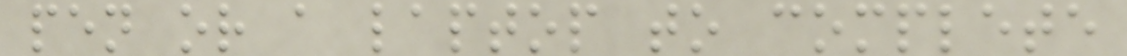pen or a laptop to complete
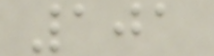101
